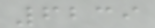6239
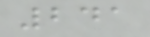241
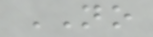NO
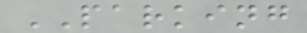PARKING
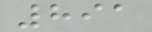891
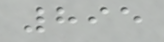895
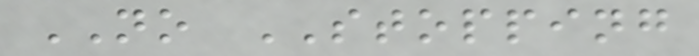NO STOPPING
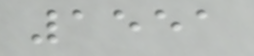1551
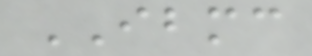IBMC
